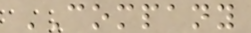COMPANY
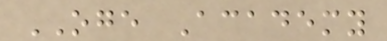OGE Academy
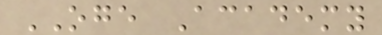OGE Academy
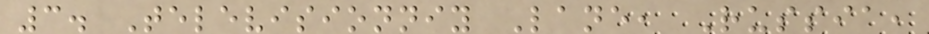3. Televisionniy Lane, Russia,
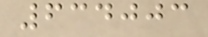634003
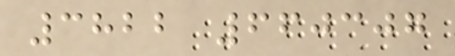3822 660307
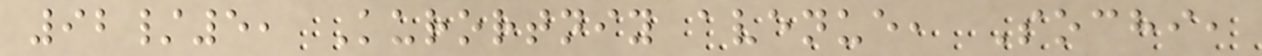92/5, Kurortniy avenue, Sochi,
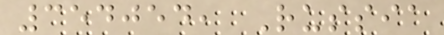354054, Russia
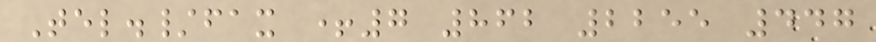Tel./fax +7 862 2255 447
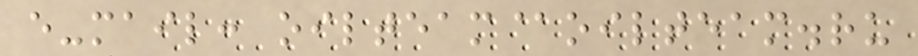e-mail: oilteam@oilteam.ru
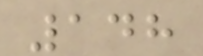148
